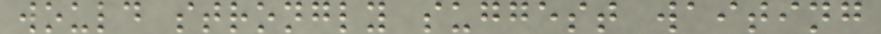would strongly suggest waiting
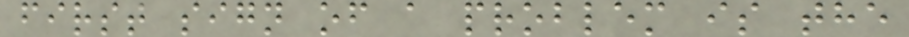first sign of a problem is the
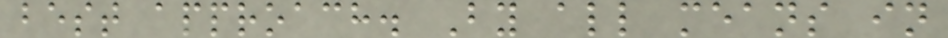best approach. By all means in
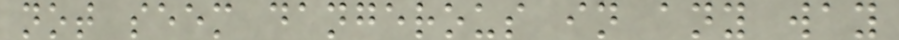not seem dangerous in any way
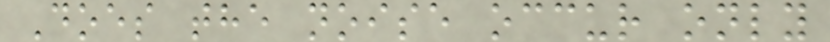Does the noise occur only
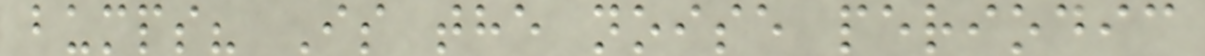bumps? Is the noise periodic
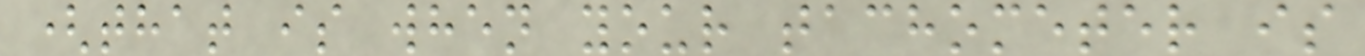(that is when your tachometer is
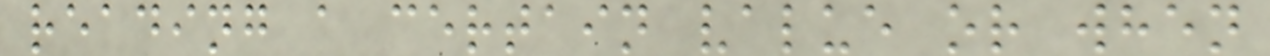reading a certain value or when
